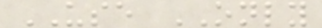USE ONLY
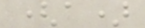(a)
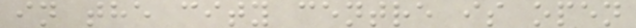in the city centre is open
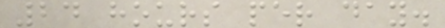24 hours per day.
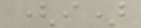(i)
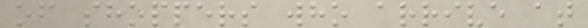of shoppers who arrive at
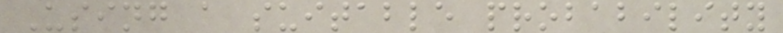Using a suitable probability
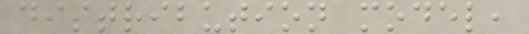distribution model,
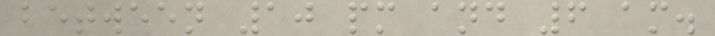between 10 pm and 6 am.
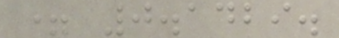= 0.1429.
